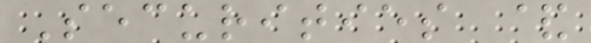Securities &
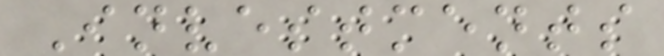Investments
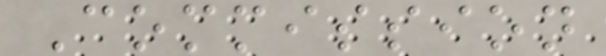Commission
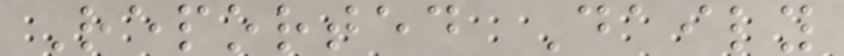Reported Daily
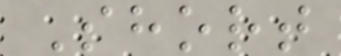Short
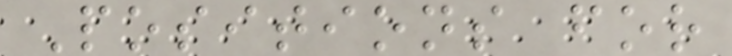Positions for
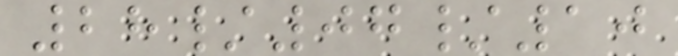28/07/10
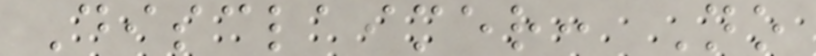Disclaimer: No
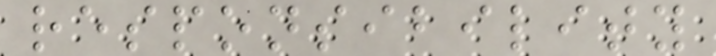responsibility
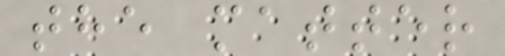the matter
